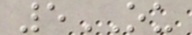5OU
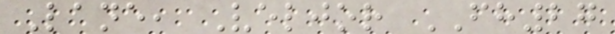Lane, Veljor FH27
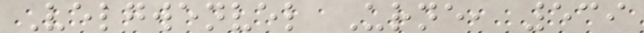Velgwenvel Urne, 539
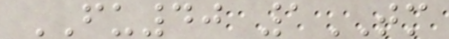FU40 1TM
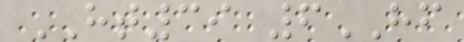HT39 6HF
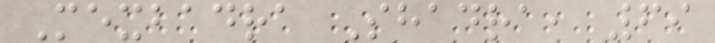Mexbadra Shadra, 69
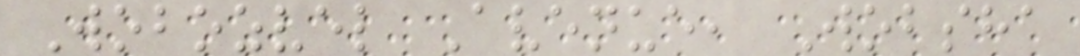Wobozvel Avenue, Wobsha
